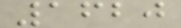1620
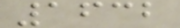1632
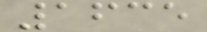1635
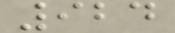924
